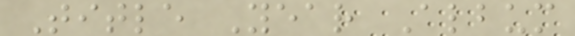Title Year Album
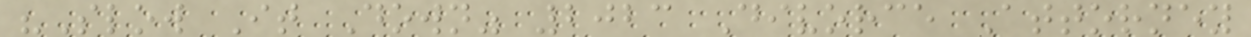"Slow It Down" 2023 Divorce Attorney
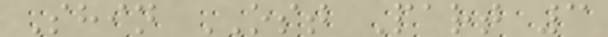Shin OST Part 3
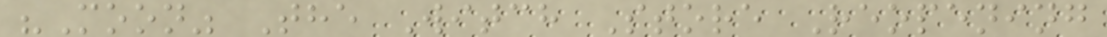"Moon" The Witch Store Reopening
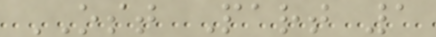OST Part 1
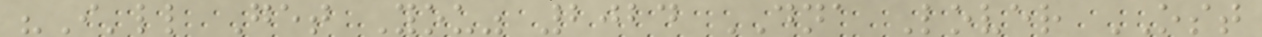"I'll Get You" 2024 DNA Lover OST
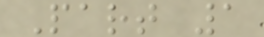Part 1
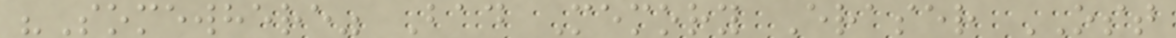"Somewhere" Bad Memory Eraser OST
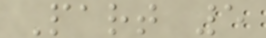Part 5
